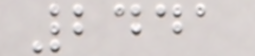2441
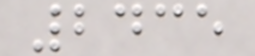2435
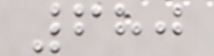680
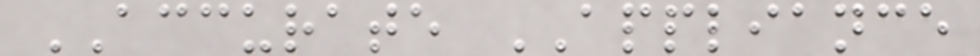ACCURATE APPLIANCE
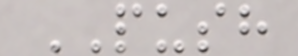PUSH
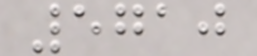5710
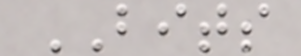BITS
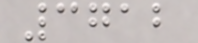3712
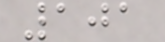101
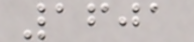1601
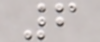6
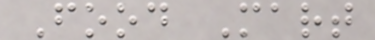Food Mart
